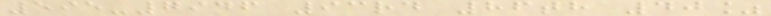595-7946 93rd 86th 40%
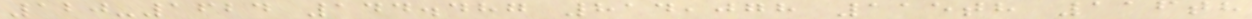120-1624 144.487 814,078 115th 116th
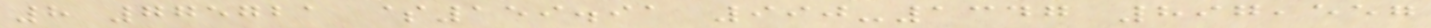8 775721 $159.91 990-1347 897,557
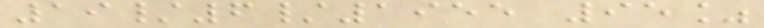19/6/1955 95%
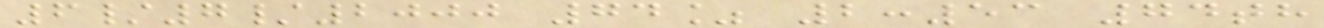6/7/2000 74% 2:53 74th
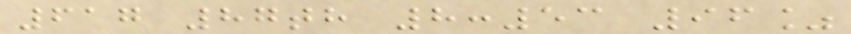617 87th 8:53 96%
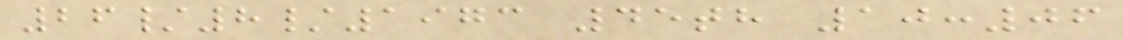26/8/1973 45th 10:06
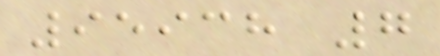95938 7
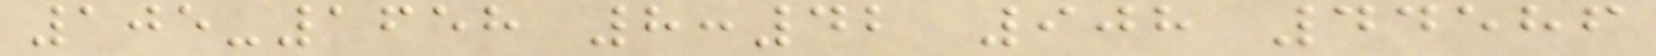105-1658 8:42 908 44586
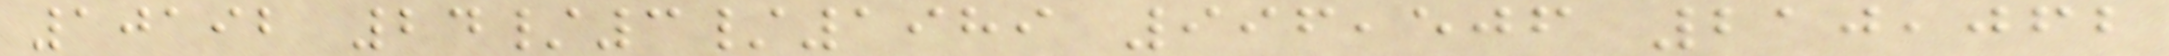10192 24/3/1989 996,506 210,062
